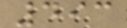493
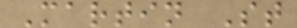Martin St
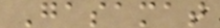Gasamat
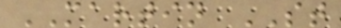MARTIN ST
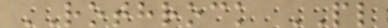ROTHROCK PL
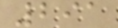291
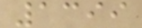1399
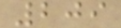209
